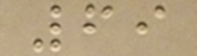69
